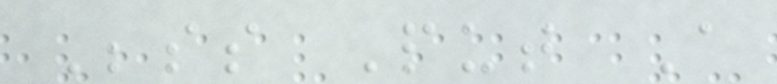Besides Put A
